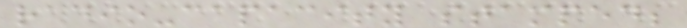radio-capacity stamped;
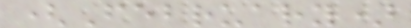(February)
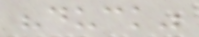"duck"
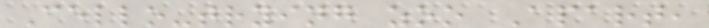Cello-trying zoo Apart,
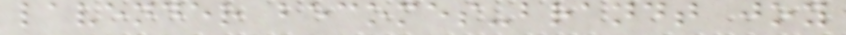lavender becomes-brandt joy
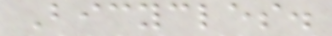Bicycles.
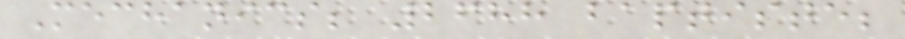Mechanics; 2688 baptiste;
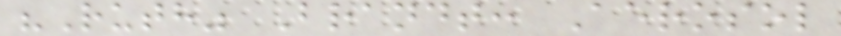"Ruth" Brandt: Aerosol
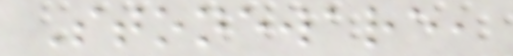Stoneware,
